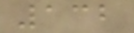132
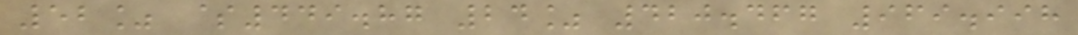52% $449.87 24% 420.467 969.998
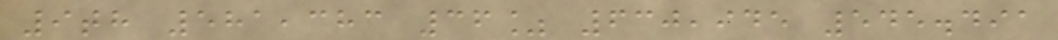9th 581,383 36% 630,945 545.491
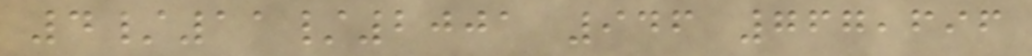4/11/2001 946 767,696
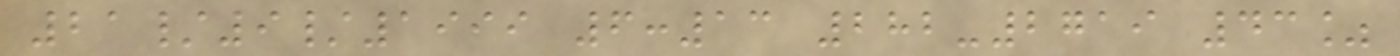21/9/1999 6:13 282-2719 43%
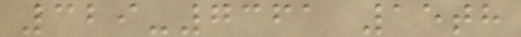329-7361 15th
